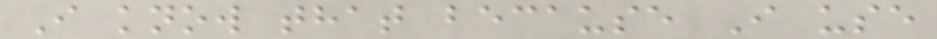I know that because I use
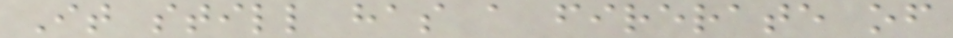It still has a firerate of
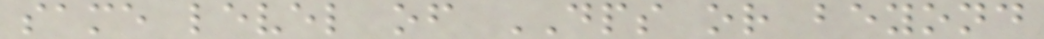same level of DPS or beyond
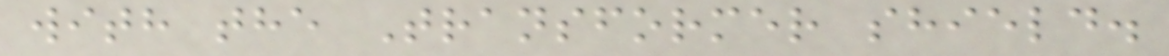with the Transformer shield.
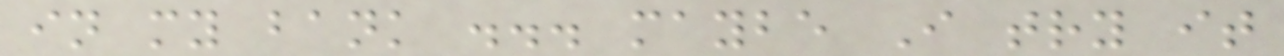in my bank ... maybe I try it
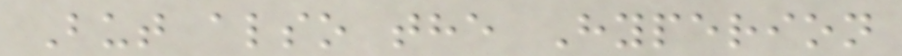But also the Hyperion
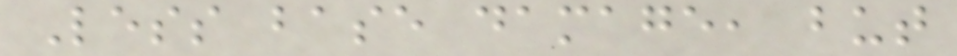Less base damage, but
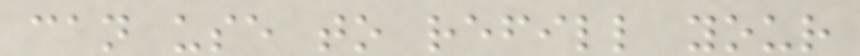can use to refill your
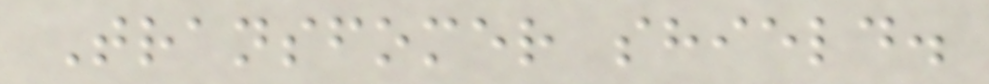Transfomer shield.
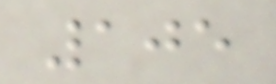105
